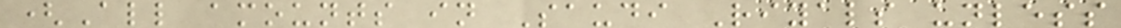(All amounts in Saudi Riyals unless
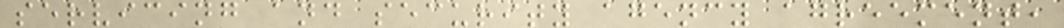servicing and security agency agreement,
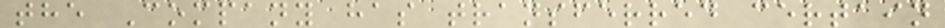the Company has transferred certain
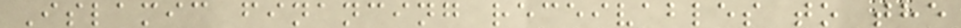Islamic financing receivables to the
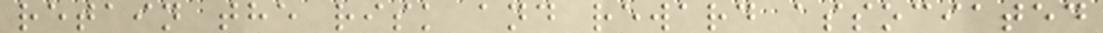retain the risk and reward associated
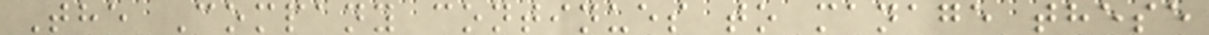The Company continues to manage these
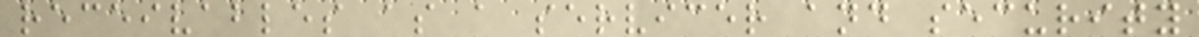receivables as a servicer and security
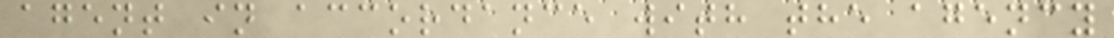agent in accordance with the agency
